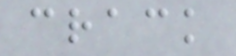crack
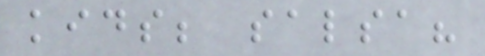kids; salsa?
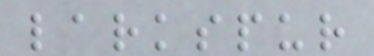larkspur
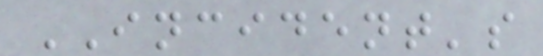INCIDENT's
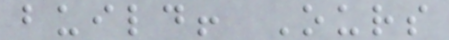build! Ours
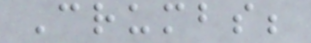Crumbs;
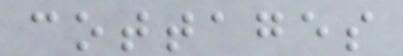cottages
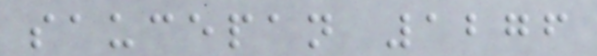saucepan 1276
